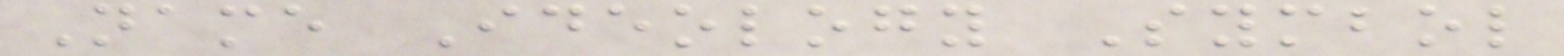Name Ideology Symbol
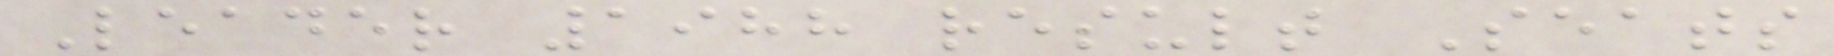Leader 1988 result Seats
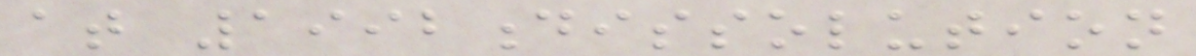at 1992dissolution
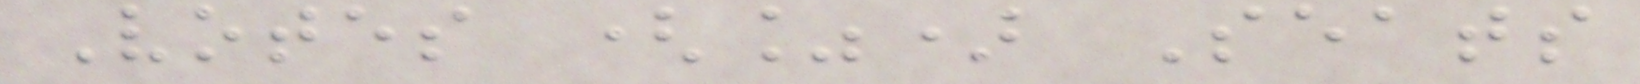Votes (%) Seats
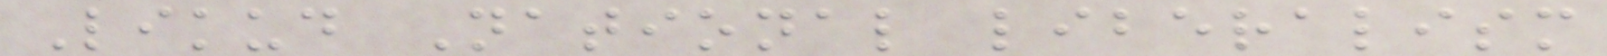Likud National liberalism
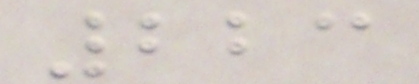223
